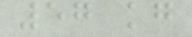57 kg
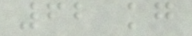62 kg
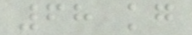68 kg
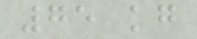75 kg
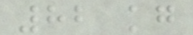82 kg
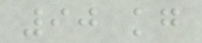90 kg
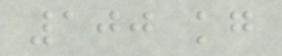100 kg
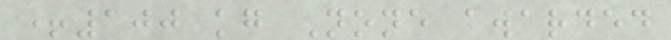+100 kg None awarded
